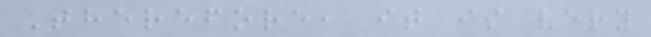Therefore, it is very
